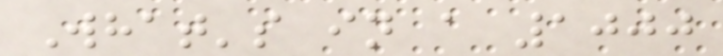What's in a 1000
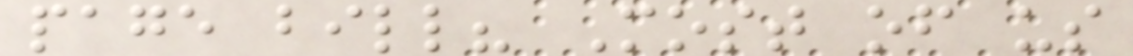page bill? Most of us
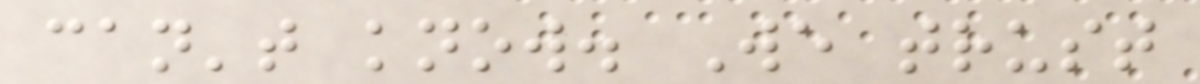can't know. We trust
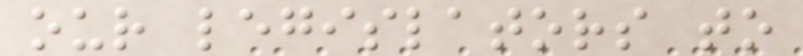our legislators to
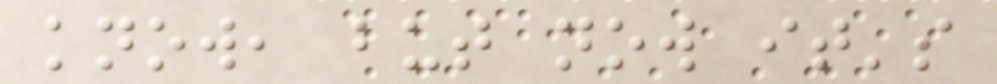know, but now it's
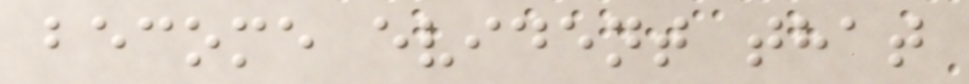become evident that
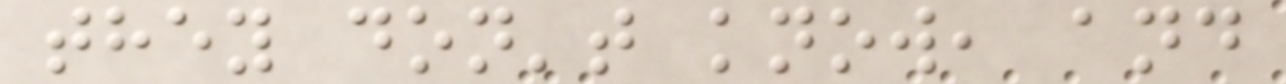they don't know, and
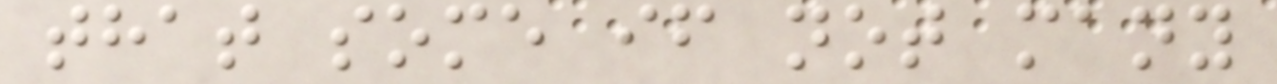that some if not many
